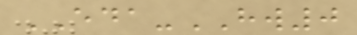EDA-HW0
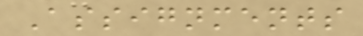Assignments
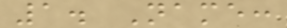1. Name:
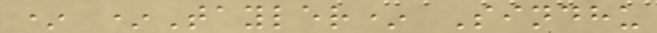* *Tayler* Sindhu
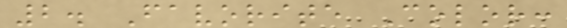2. Favorite Color:
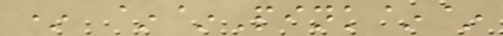* ~~Pink~~
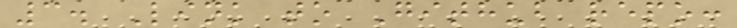3. Link to Github repo:
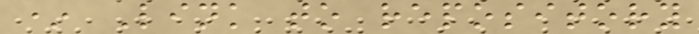* Link to repository
